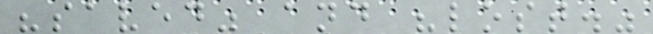"saved" and "lost."
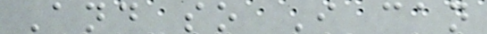And so I can
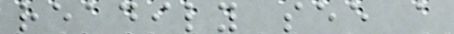readily see a
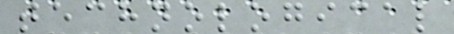technological
